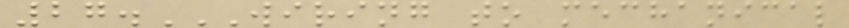27.WIRING TO MECHANICAL
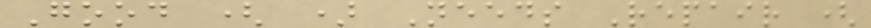Good ( ) Needs Repair (
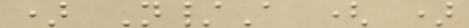) N/A ( )
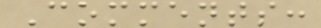Comments:
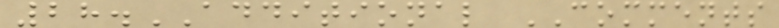28.ADDITIONAL COMMENTS
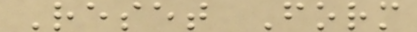Reset Form
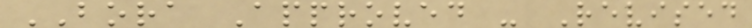BORA Approved - Revised
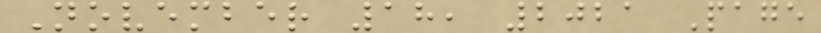November 18, 2021 Page
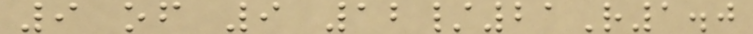9 of 9 12/21R1.0
